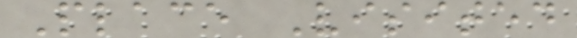Place Visited
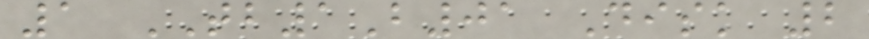1 TB1B01 Disk 2
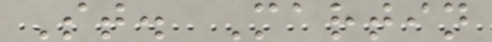St. Martin
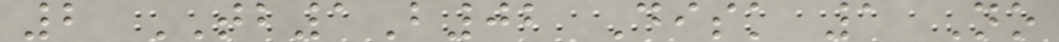2 TB1B02 Disk 1 No
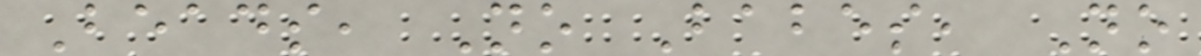Beads, No Babes, No
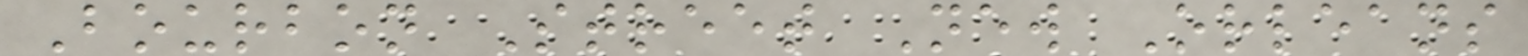Bourbon Street New Orleans
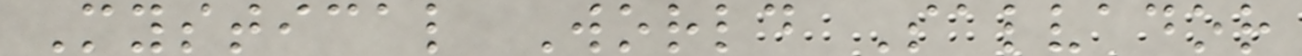Mystical World Salvador
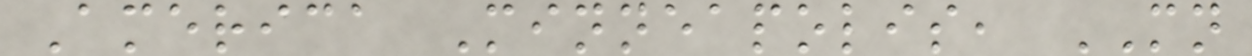America Minneapolis, MN
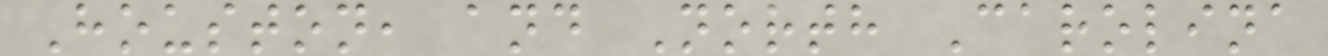Houston, and North Carolina
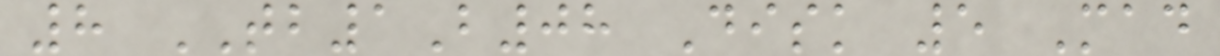8 TB1B08 Disk 5 Mad
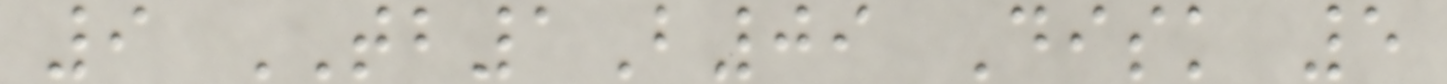9 TB1B09 Disk 5
